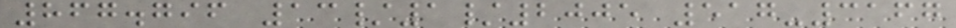867.796 13/1/2005 517-3167
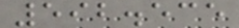592.535
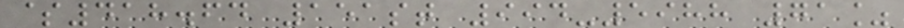$418.64 151st 994-5988 71%
